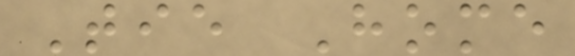Tie Home
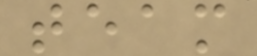team
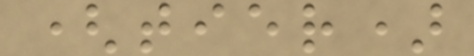(tier)
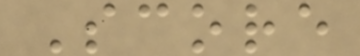Score
